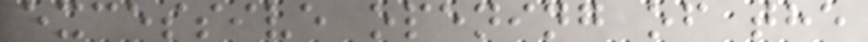excessive opening of the
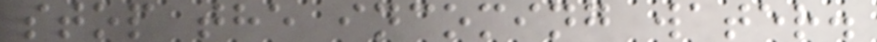stop the incoming water.
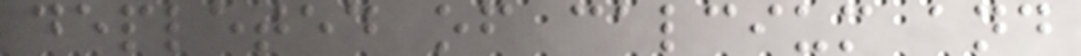depleted of calcium and
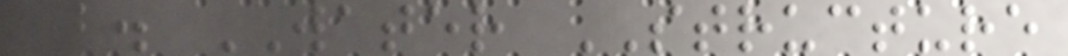2. WATER STRUCTURE
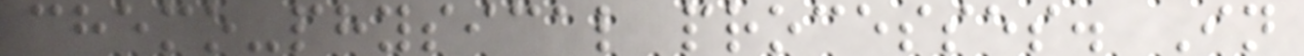chemo-physical processes. In
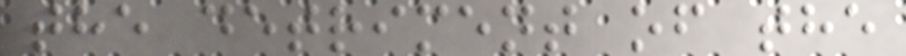the detriment of the
